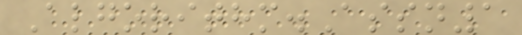Algorithm.Assn1
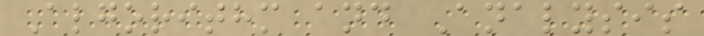Algorithm and Analysis
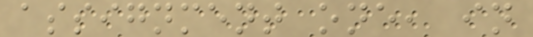assignment one, in
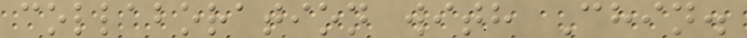collaboration with Chin.
